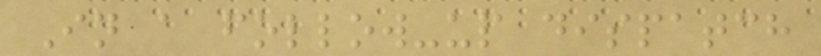In a follow-up dispatch
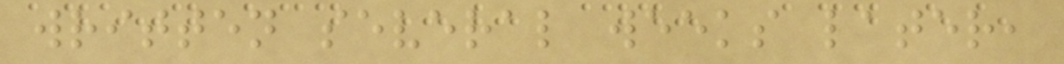written several weeks later,
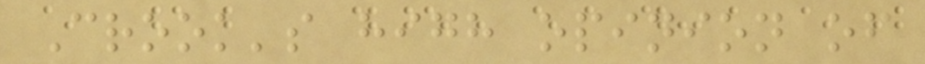Crook's high opinion of
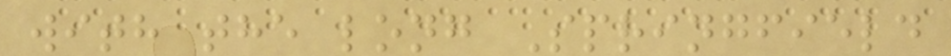with the long Springfield
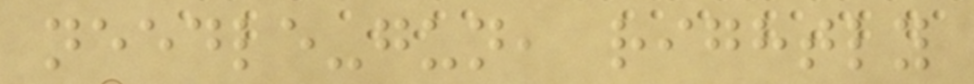needle-gun, rightly
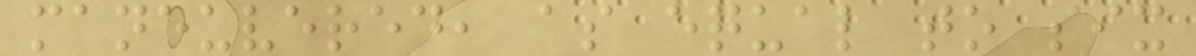maneuvered, as equal to six
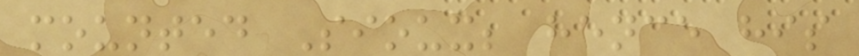mounted Sioux; hence his
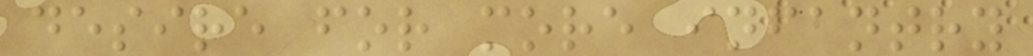desire for more infantry
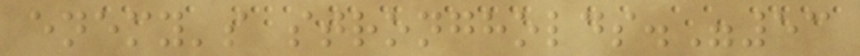enemy's strongholds."53
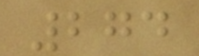274
